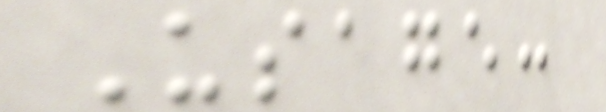Usage:
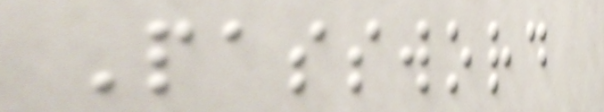Password
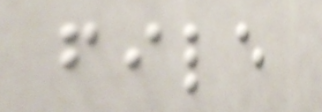file
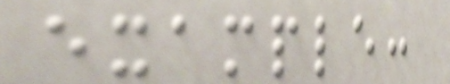example:
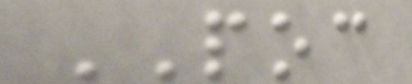POC
